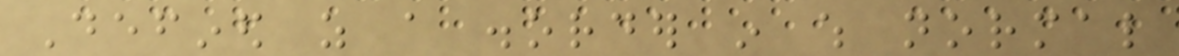Defined as a disorder in which normal
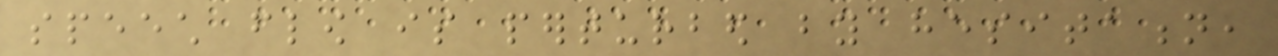speech flow is perturbed by hesitation,
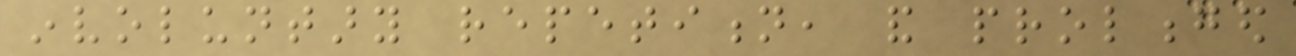involuntary repetition, and prolonged
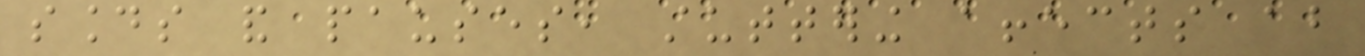sounds and pauses, stuttering affects about
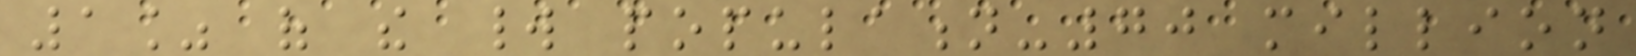1% of the world population-70 million
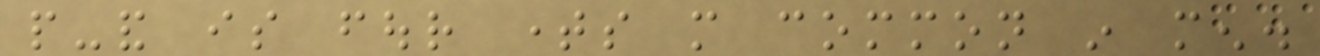people-and is four times more common in men.
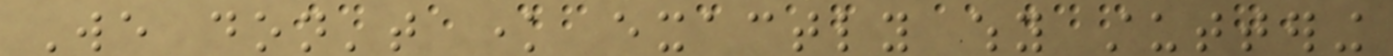We don't know exactly why stuttering
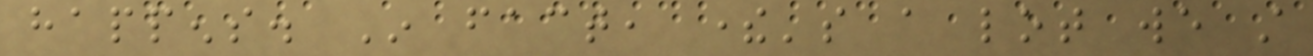happens. In fact, there's a lot we still
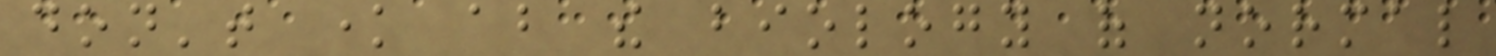don't know about the biology of normal
